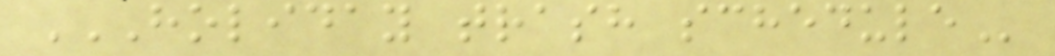HOLIDAY TRASH SCHEDULE
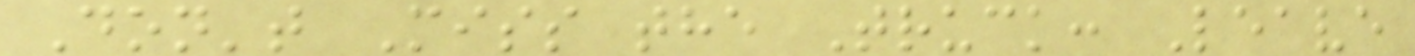Don't Miss the Truck: Leave
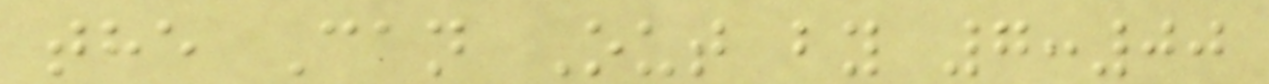the Can Out by 7:00
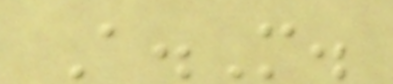A.M.
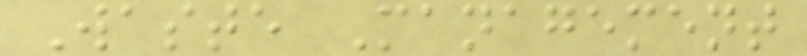Waste Management
